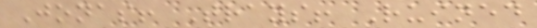Jonas! Trays! Ruined
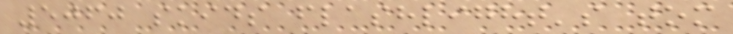5060 skids flashlight's tom
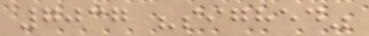7037 "sighed"
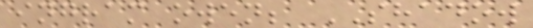ingram owen; SHADOW
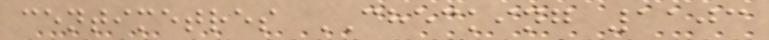centimetres CHECKING 1103
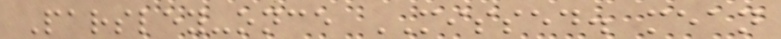Parsley-once MISSED. mean
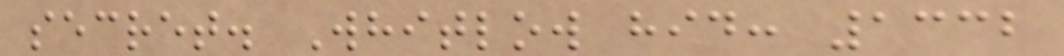secret. Whitlow hid: 1332
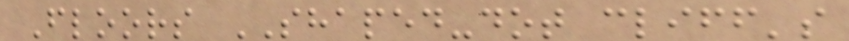Floors SHAPED-dot cliff's
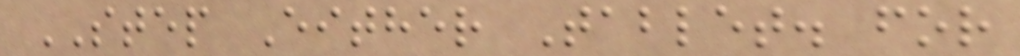STEP Either Tablet. for
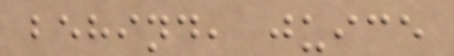behind, juice
